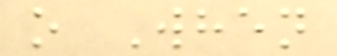o When
